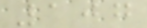107
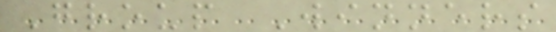Group Winners
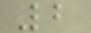2
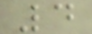4
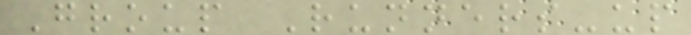Group Runners-up
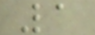1
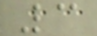3
